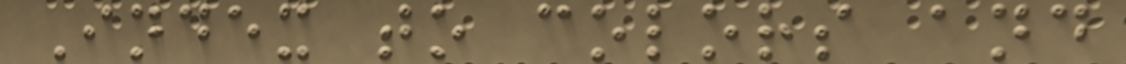Index to colors and
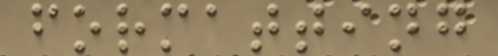formatting
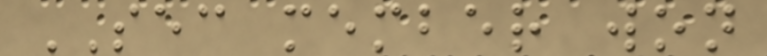SEC member won
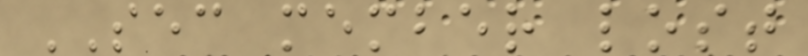SEC member lost
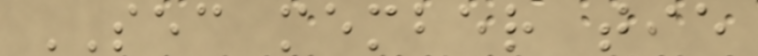SEC member tie
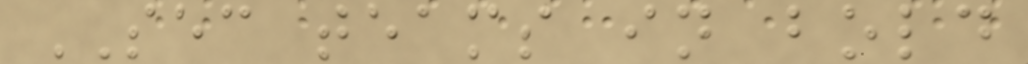SEC teams in bold
